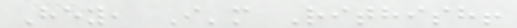Hey, I'm Rithish!
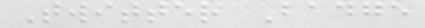Twitter Badge
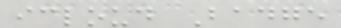icloud Badge
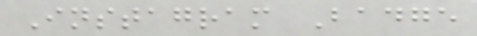Instagram Badge
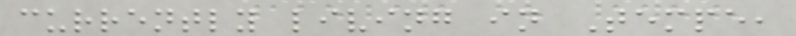currently living in Tempe,
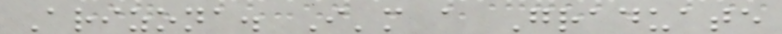Arizona. I'm a Graduate
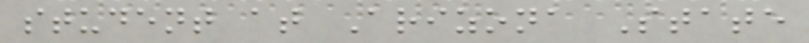student at Arizona State
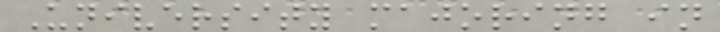University majoring in
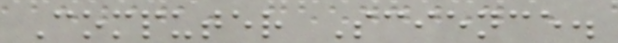Computer Science.
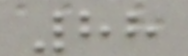88
